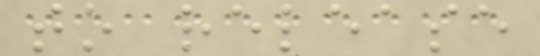to release
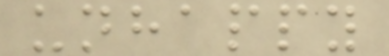unhappy
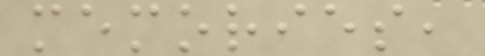memories,
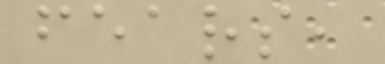fears,
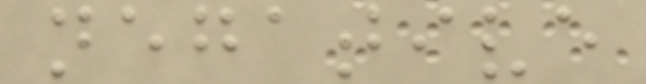negative
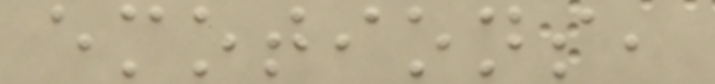emotions,
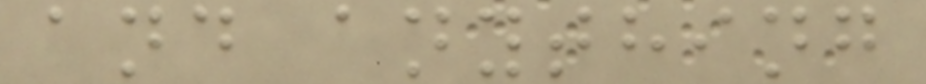and anything
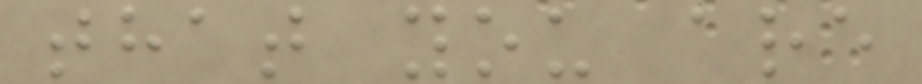that you are
